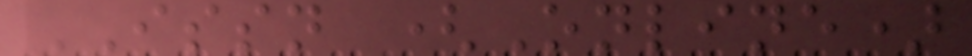ISSN (Online)
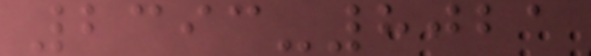2393-8021
